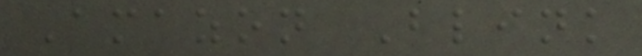Amazon Blink
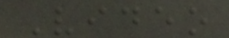Video
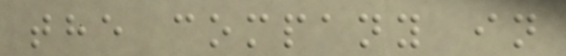the company in
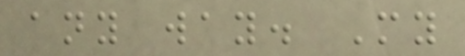any way. My
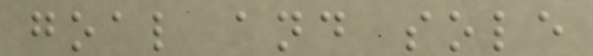goal and sole
